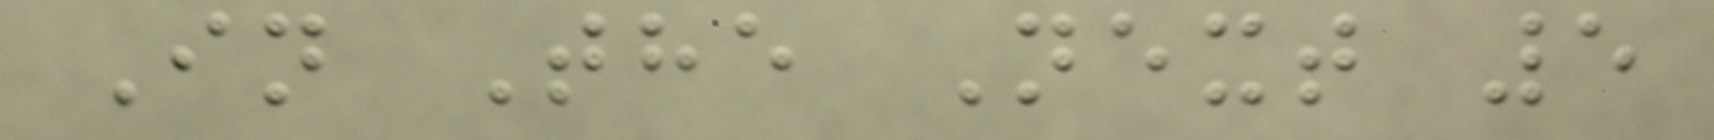In The Next 5
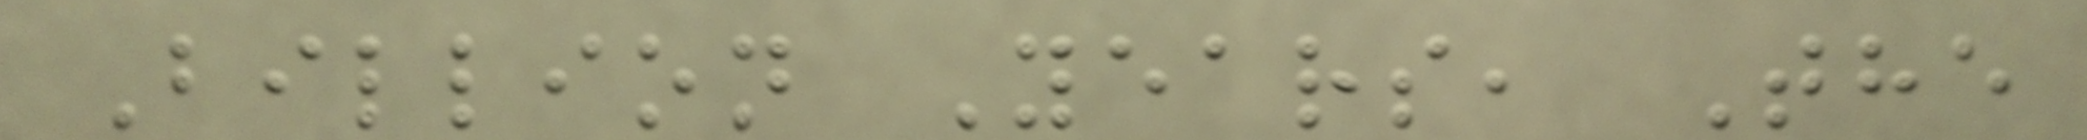Billion Years, The
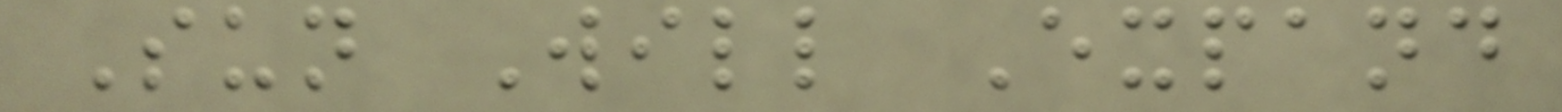Sun Will Expand
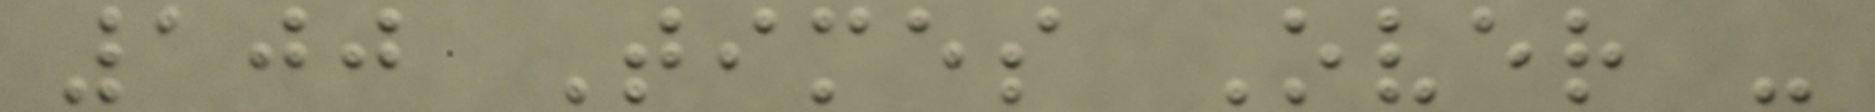100 Times Over -
